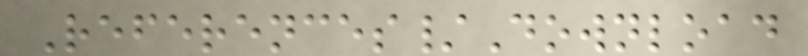References/Download
